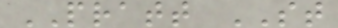PRATT ST
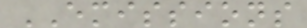EMISSIONS
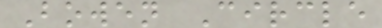Bowen Circle
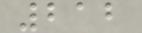212
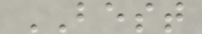BEST
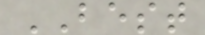BEST
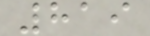819
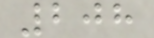208
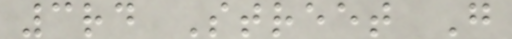3rd Street G
